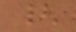{
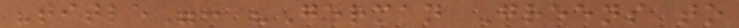"title": "German Greens to
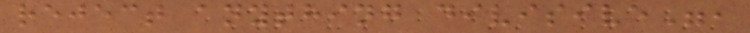reject anything divisive",
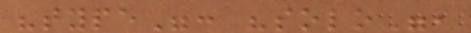"type": "solo",
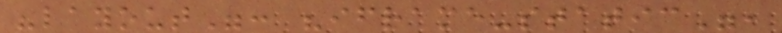"layout": "iframe-static",
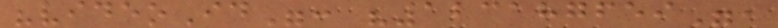"videoId": "123187659",
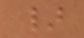}
